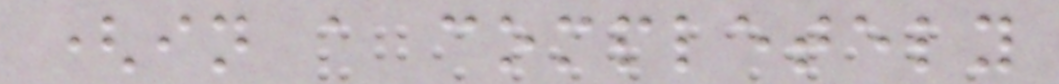(in a completely
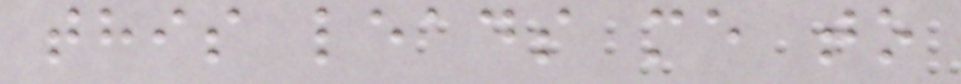this leads me to
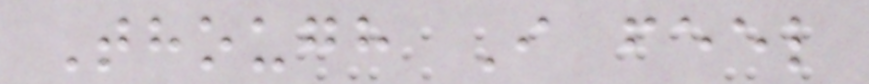Though I feel
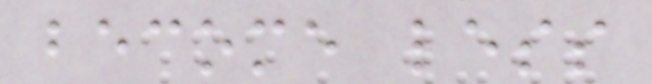become less
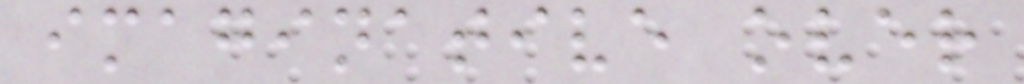imaginative over
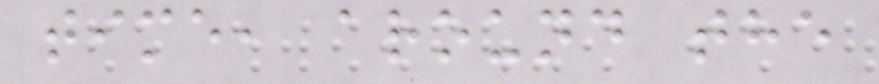time, around the
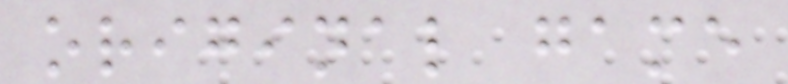original game
